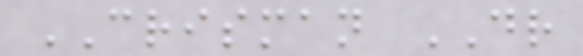CRISMAN DR
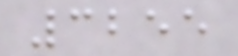3255
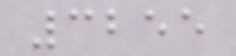3255
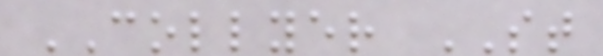COLLYER ST
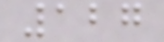127
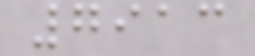7913
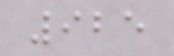925
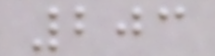203
